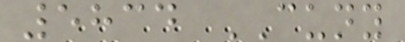5834 CUNY
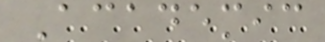Academic
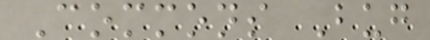Commons Bug
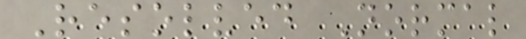Resolved Normal
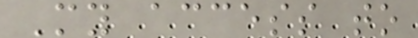My access to
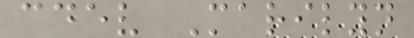cdev Marilyn
